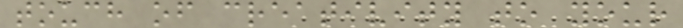touch of creativity to your
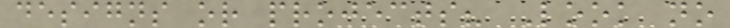designs or projects? Look no
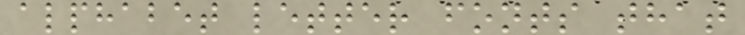alphabet letter fonts that
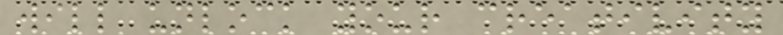will unlock your creativity
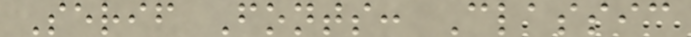Serif Fonts: Classic
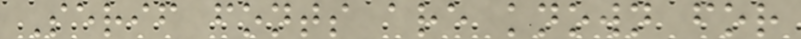Serif fonts are known for
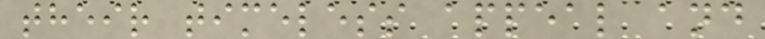their timeless appeal and
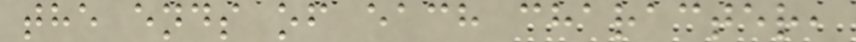the ends of each character,
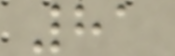81
